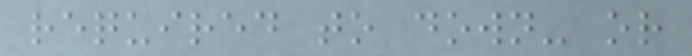required to down- or
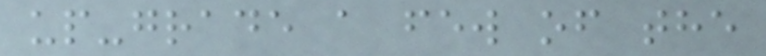up-grade a few of the
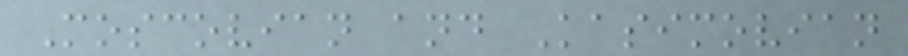Moscovian and Kasimovian
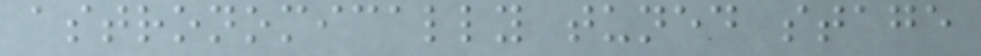astronomically tuned stage
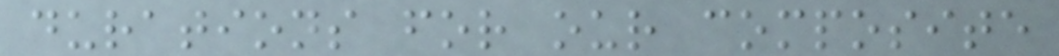durations for our composite
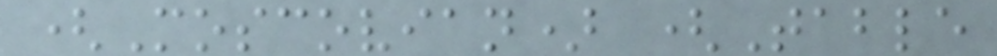(Moscovian) (Table
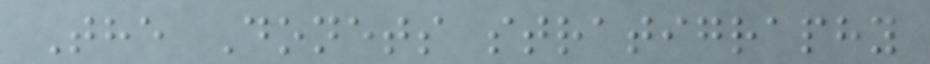The Donets stratigraphy
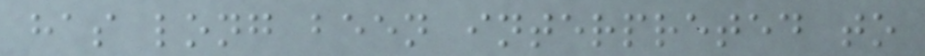has long been interpreted to
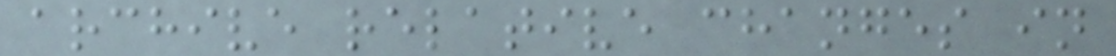archive relative changes in
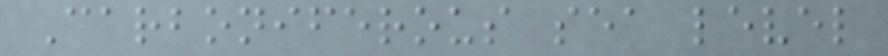Carboniferous sea level
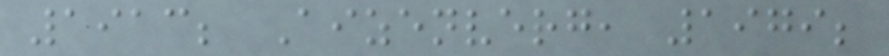1913; Aizenverg, 1979;
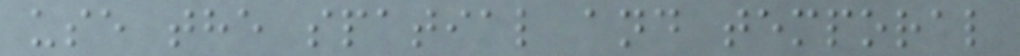use the spatial and temporal
